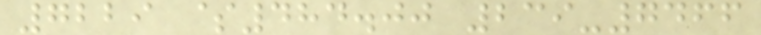7229 $484.00 239-7466
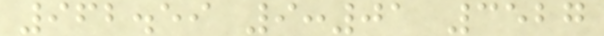962.59 9:01 3527
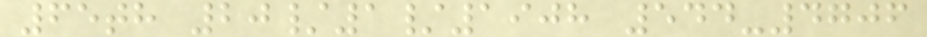65th 20/1/1908 544-4706
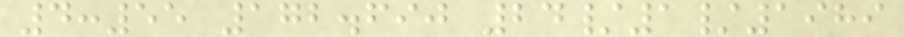4:55 172.690 24/1/1989
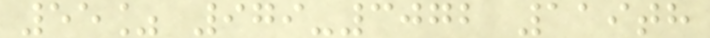55% 979-3072 119th
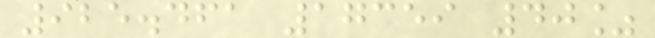925.461 17359 40%
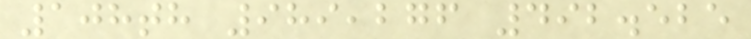108th 989,276 492.525
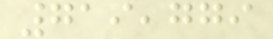719,779
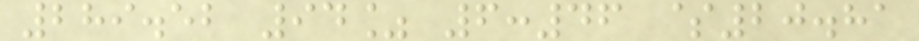289.52 94% 6:46 $20.81
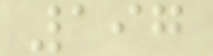197
